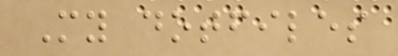My dotfiles
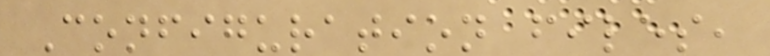Configuration files,
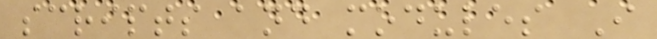scripts and modules I
